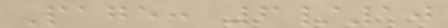Page: 6/10
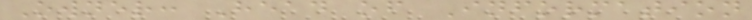Owner: Head of Information
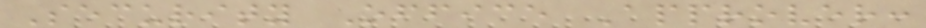Security Office Approver:
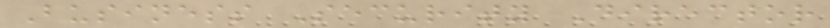Business Security Director
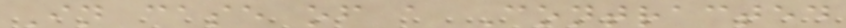In case of a Contracted
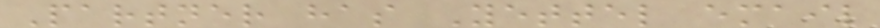Partner has Yettel email
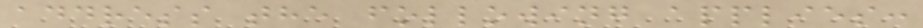address the following applies:
